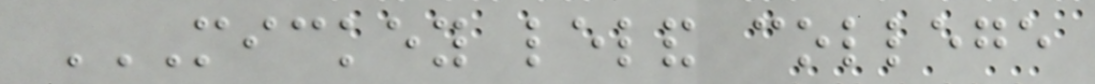MICKEY LELAND COLLEGE
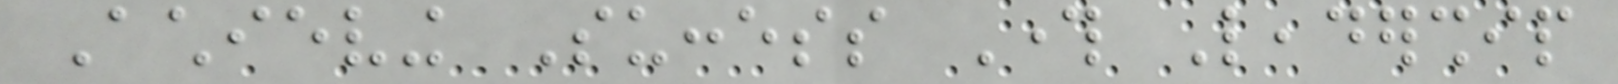Achieving Success Through Leadership
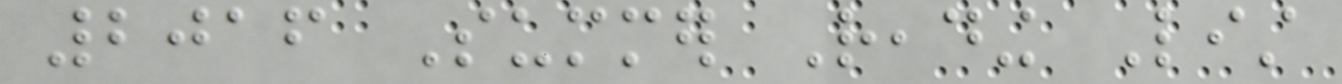2016 Summer Reading List
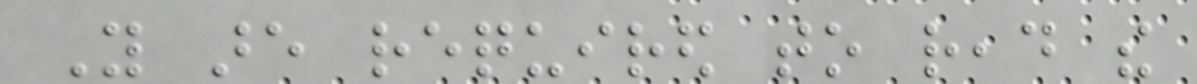You are required to read the
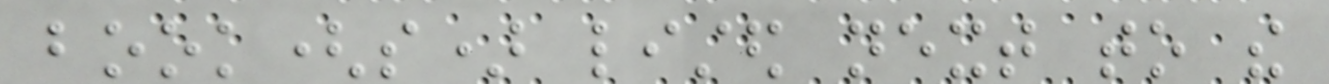book(s) listed next to the
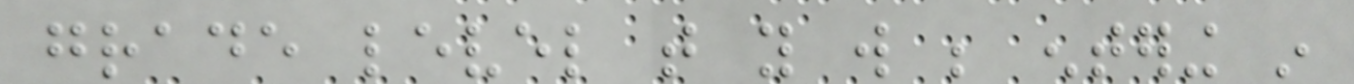grade level that you will be entering in
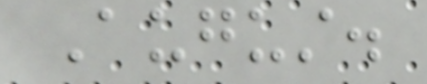August.
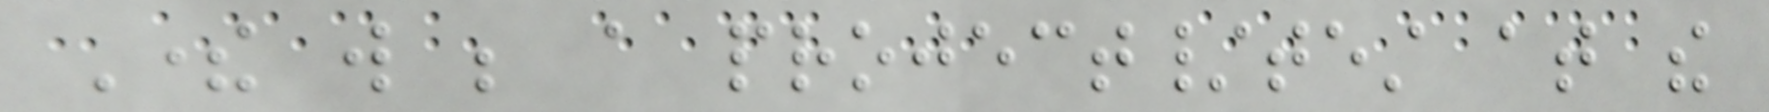There will be a project/test at the
